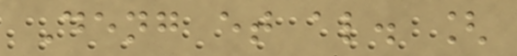Deng et al. [
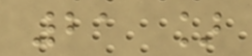21 ]
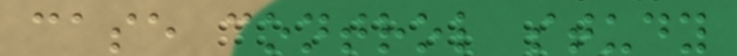case control study
